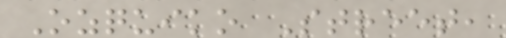Ozquiko Street,
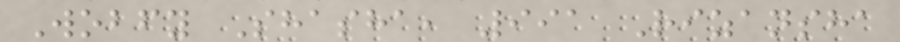Wobfy Shasha, 991 Rizansha
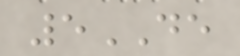5DE
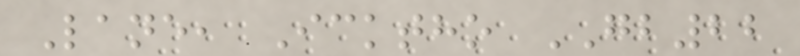Lane, Icktho GB22
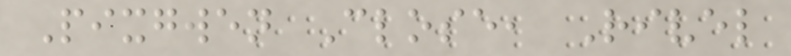Pixgwen Close, Rivel
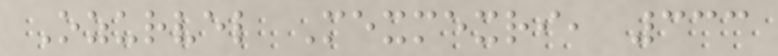Ozurvel Mexmexri, 333
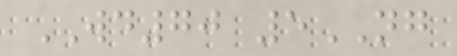WD70 5NG
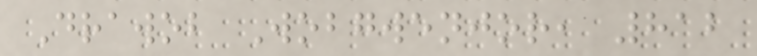Drawob Wobgwenjor, 812
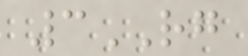3RG
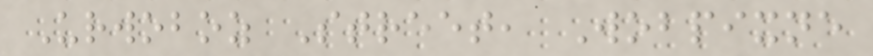Urwoboz Street, Wobpixne
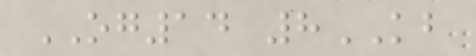OG14 8KB
